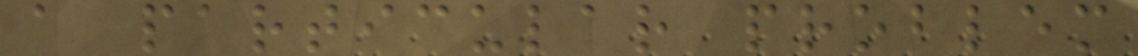a particular problem
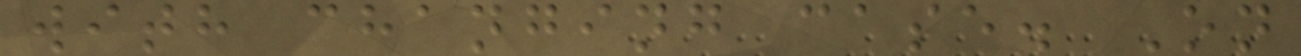with changing case. On
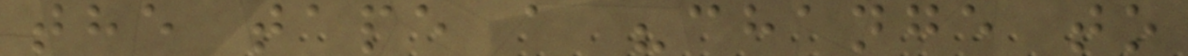the tape a "change to
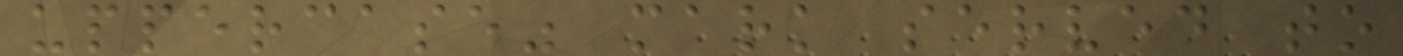uppercase" mark served to
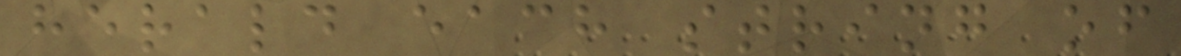herald each string of
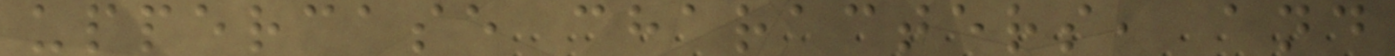uppercase characters, and
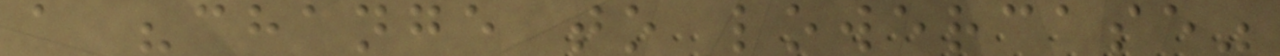a "change to lowercase"
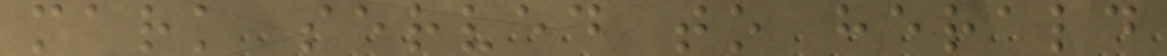mark served to herald
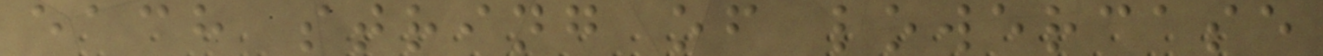each string of lowercase
